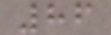86
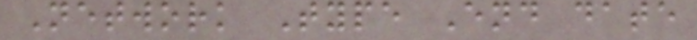Network Type End date
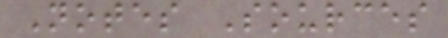Notes Sources
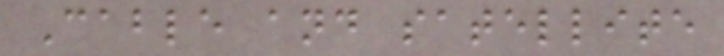Cable and satellite
